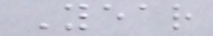Year
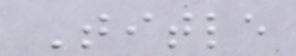Title
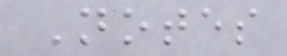Notes
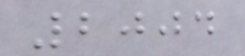2004
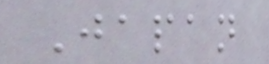Japan
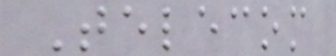Telecom
